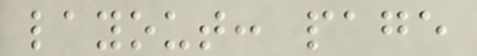layout: page
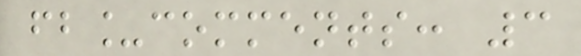fb_comments: 3
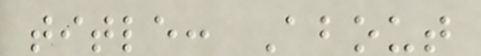title: About
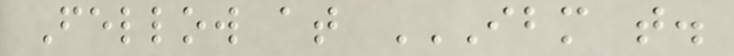Fellow at IBM T.
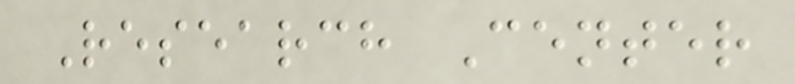Research Center
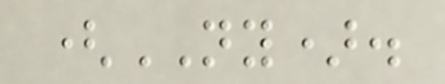(NY).
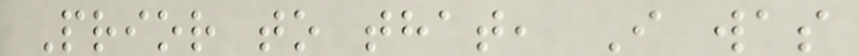Prior to that, I was
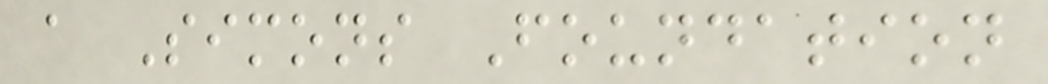a Simons Foundation
